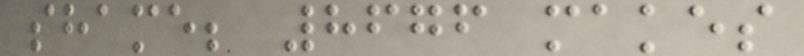shame; 8676 makes
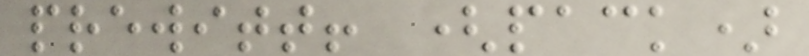prewitt! (pack)
